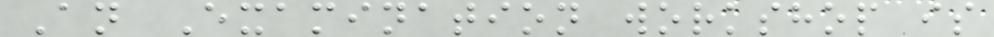An Examination workshop is
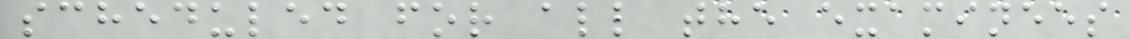scheduled for all the examinees
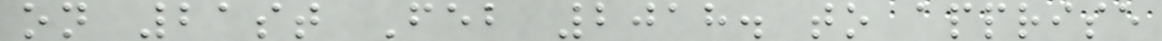on 21st Feb 2018. to apprise
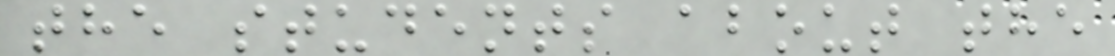the students about the
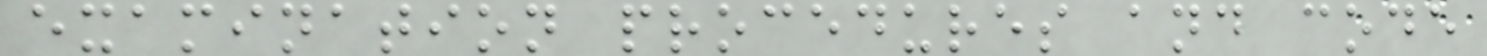examination procedures and code
